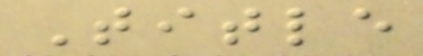Title
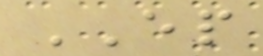EP
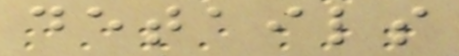details
